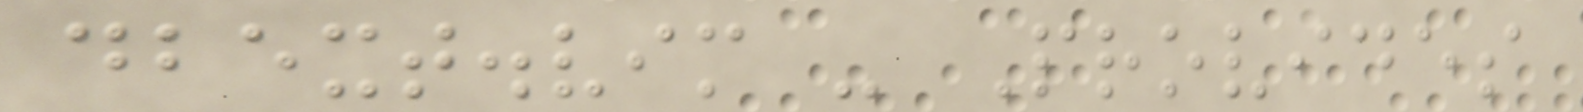dbext.vim - Provides
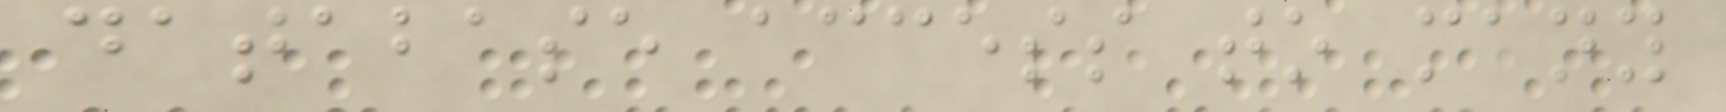database access to many
